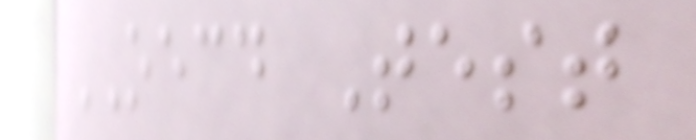OECD Test
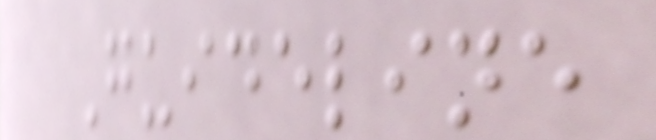Guideline
